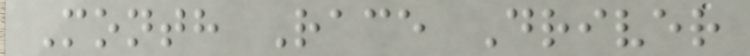Month Race Driver
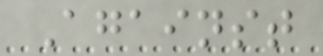Against
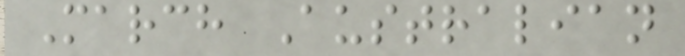March Australian
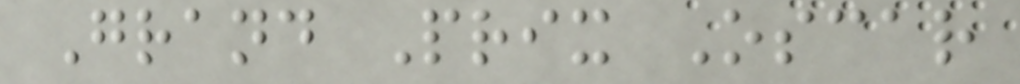Grand Prix Oscar
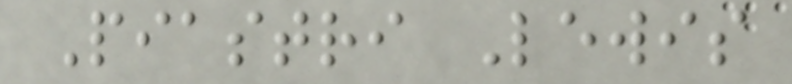Piastri Lewis
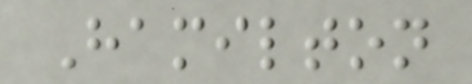Hamilton
